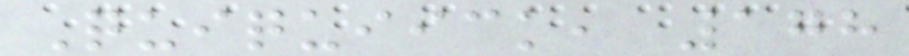Quiquiick, 178
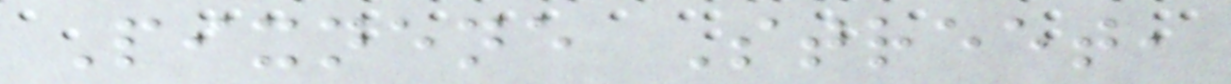Pixnene Street,
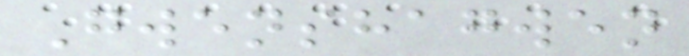Gwenshagwen
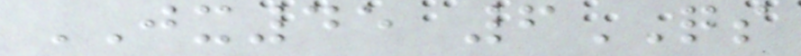JX45 6QS
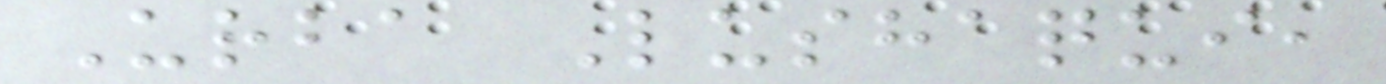Urba Lushaqui,
